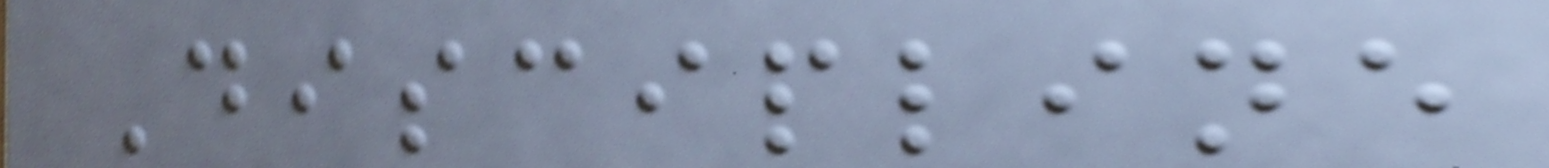Discipline
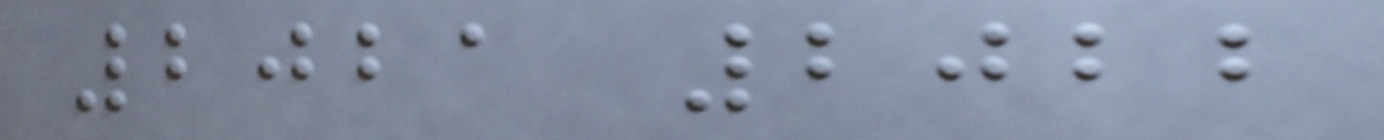2021 2022
